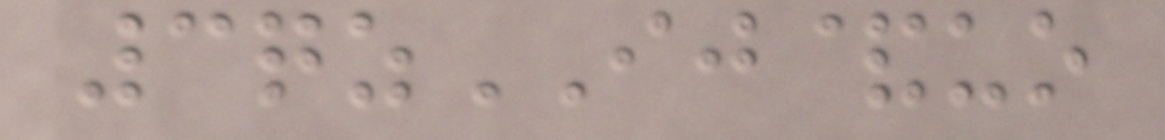3qzIJ&uo
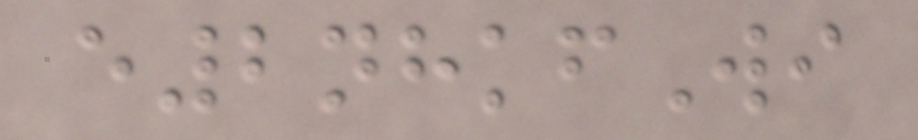e2nhkfWi
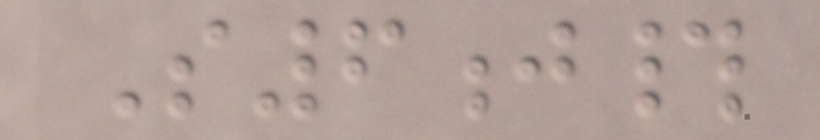S6j#
